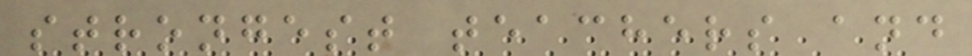strongest teachers and
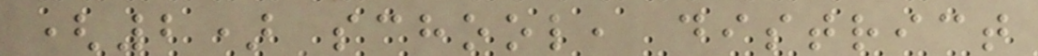(2) school, district
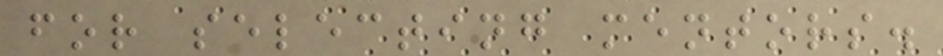for selecting mentors.
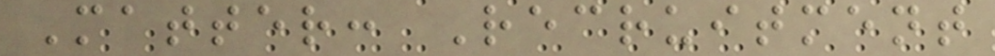Matter: Recruitment
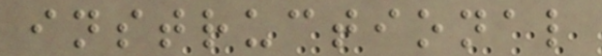instructional
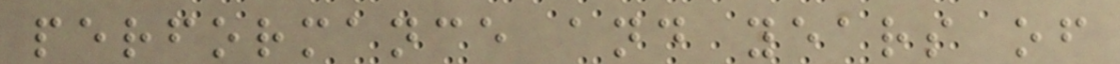performance and years of
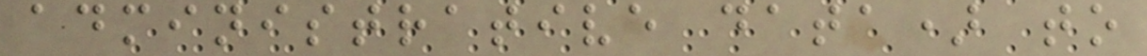administrative data) to
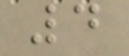4
